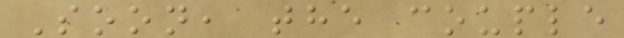Soon, the couple
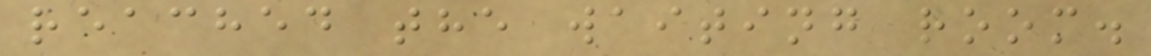reached the waiting room.
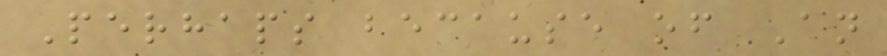Perhaps because of An
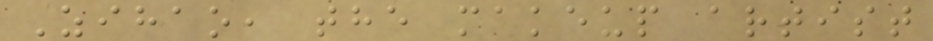Zihao, the makeup artist
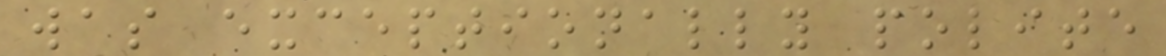was exceptionally polite
